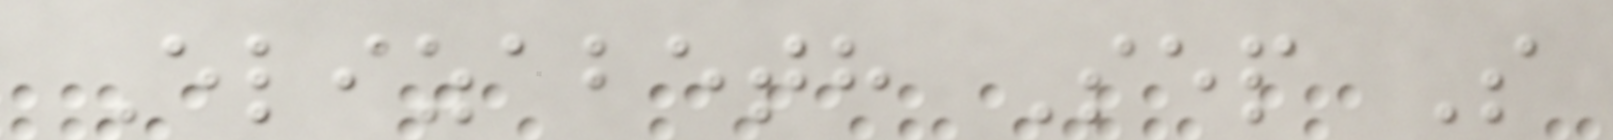Elizabeth Sep S
